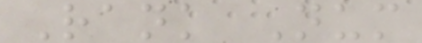Rank Num
